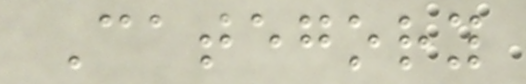Category
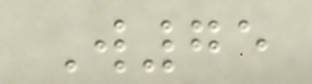W75
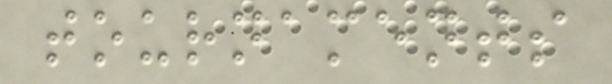tournaments
